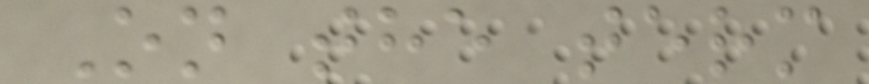On the term
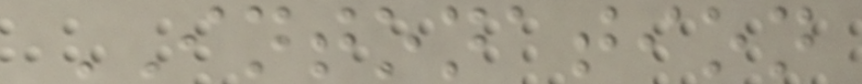INTONATION
